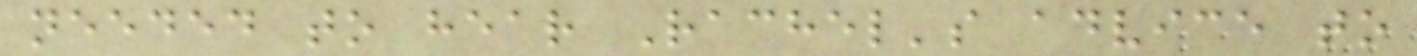needed to hear Rachel's advice to
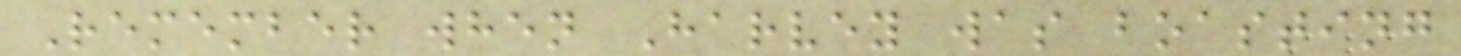Remember when Harvey was boasting
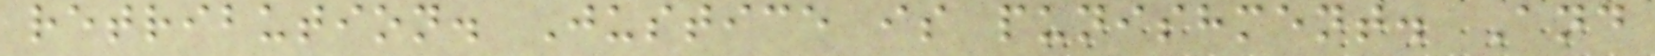retribution. Justice is punishment. And
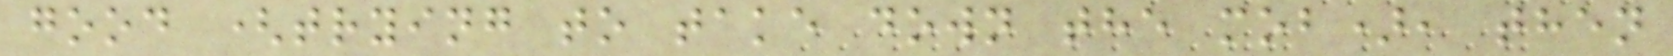good (trying to take down the mob), then
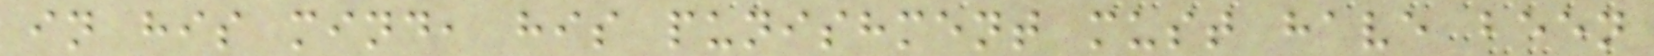in his mind, his punishment must have been
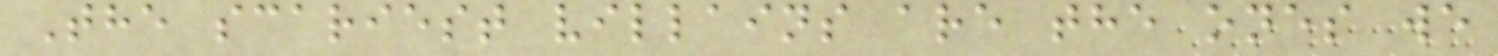The scariest villains are the ones we
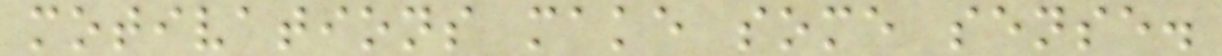motivations make some sense.
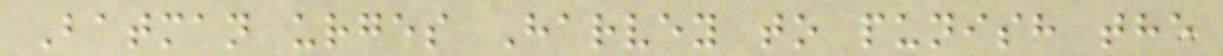Batman urges Harvey to punish the
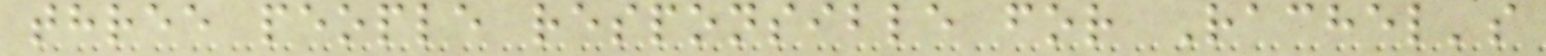three people responsible for Rachel's
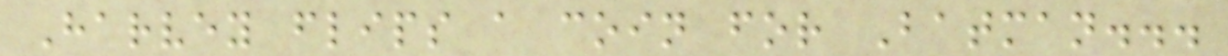Harvey flips a coin for Batman...
